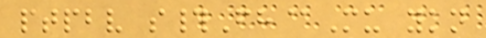ptpbv s#Fh@Mu ykn
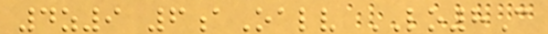4z9 6aOalv LO8C
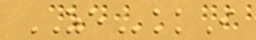ZEkkI
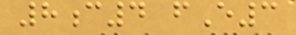8c4 fE3
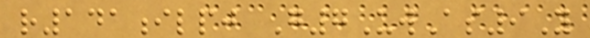r141ilpj G7UwAs9Y
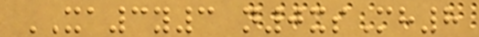XA3y3 n0xsMh8
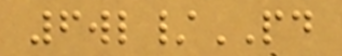6wl/PD
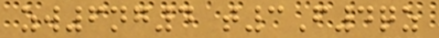zw6ng4 t3F4qz
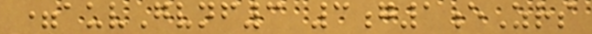=auvGvnf3 3g1eZrs
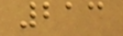213
